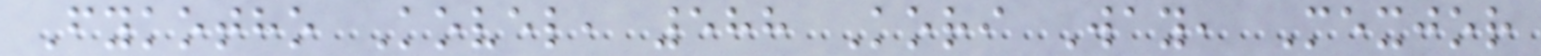Fykotho Kovel, 588 Kori Way, Mexjor
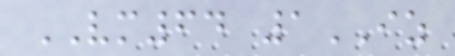VM64 1IZ
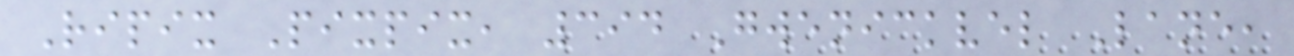Ripix Pixpix, 394 Gwenickvel Lane,
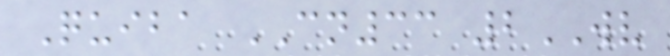Quiba CN33 2WV
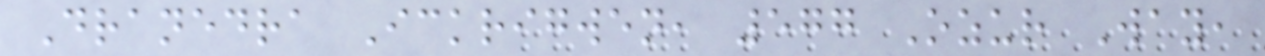Dranedra Ickrigwen, 577 Ozur Way,
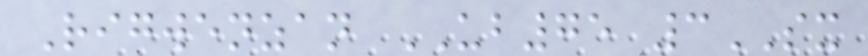Rigwenzan UB75 3SX
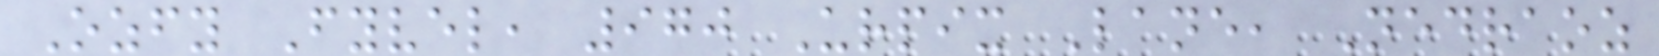Ozfy Fyvel, 970 Urpix Lane, Nedraoz
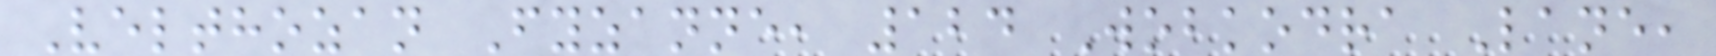Velthozan Fyzanne, 124 Wobkodra Lane,
